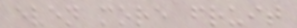even more fruit
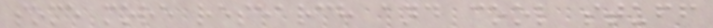some more research and cool stuff
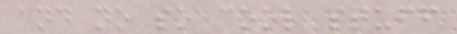and no so cool stuff
